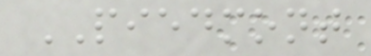PIEDMONT
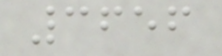3656
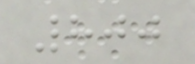800
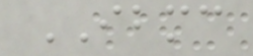IBMC
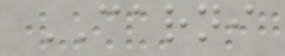CARNI
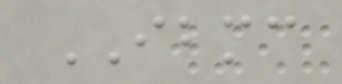IBMC
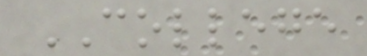COLLEGE
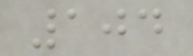104
